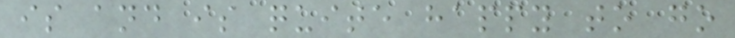is and is quite happy to go
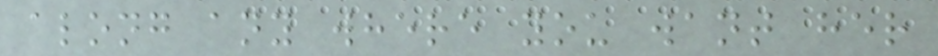along any where you want her
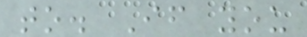to. If you
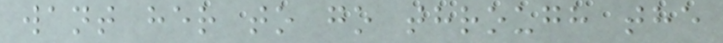want her to go through the
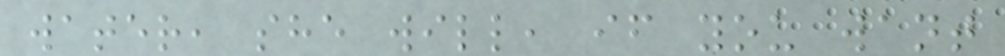water, she will, if you want
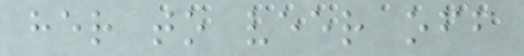her to veer off
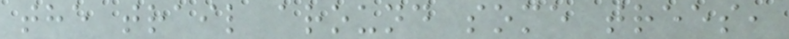the trail around some trees,
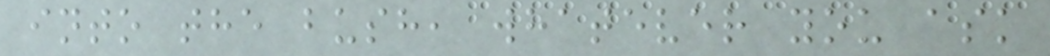into the bush, whatever you ask
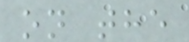on the
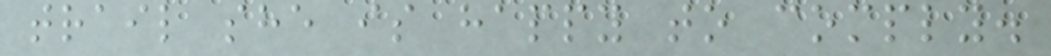trail she is happy to comply.
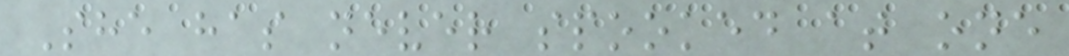She has never spooked at one
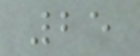25
